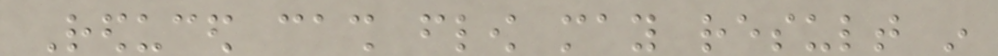Reduced cash flow may result in
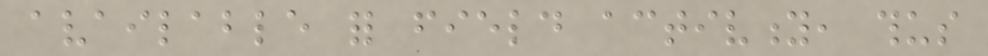available for field activity, thus
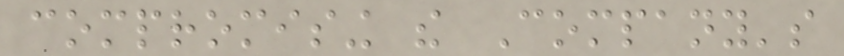compromising the Company's
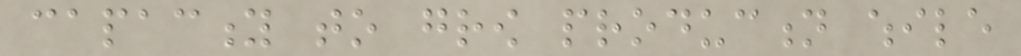capacity to grow production while
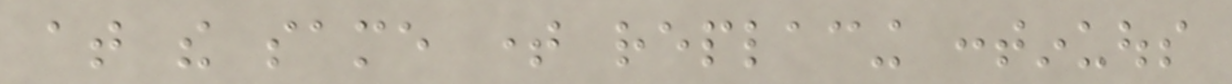at the same time replacing continuous
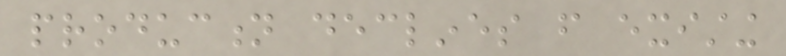production declines from existing
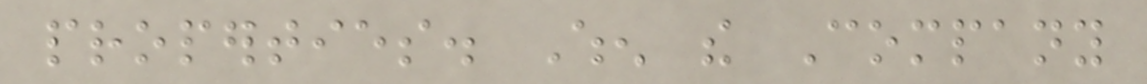properties. When the Company
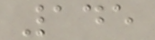145
